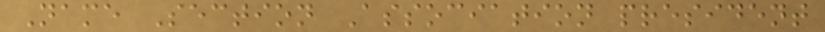Name Section Association president
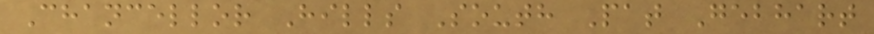Chancellor Hills South Pat Gebhart
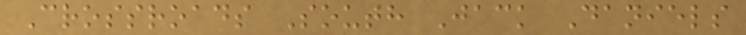Crossroads South Jack Daniels
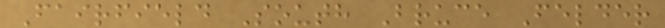Fairfield South Bruce Felder
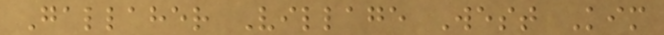Gallaher Village West Kim
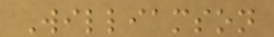Williamson
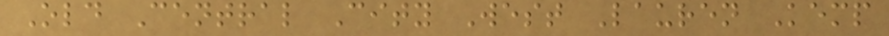Old Central City West Lauren Kemp
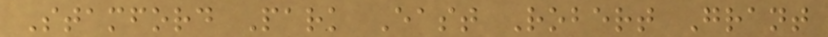Stamford Park East Robert Grant
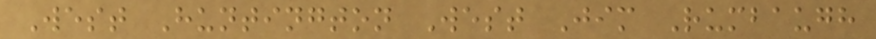West Huntington West Jim Rumbaugh
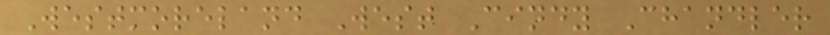Westmoreland West Cindy Chandler
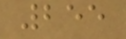255
